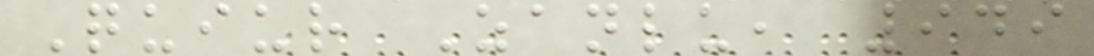Quiur Zanlu, 949
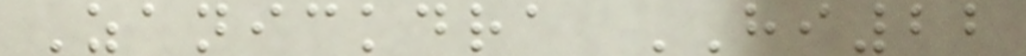Zanickdra HI22
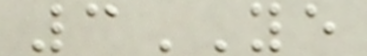3YE
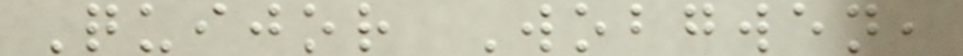Quijor Wobgwen,
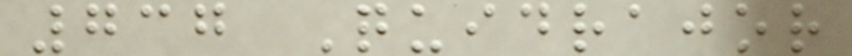737 Quidrajor
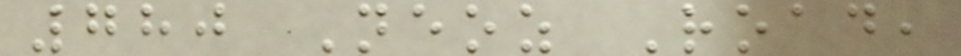780 Neoz Road,
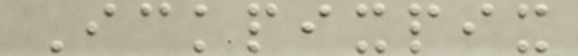Ickpixpix
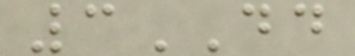3DD
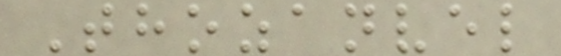Thozanvel
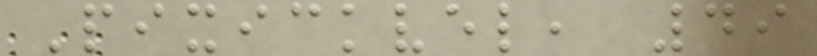Pixickvel, 49
